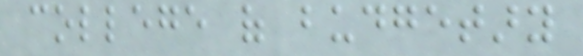college of budgetary
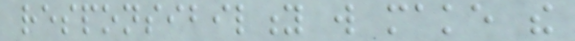responsibility will make the
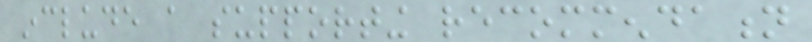include a supporting recommendation
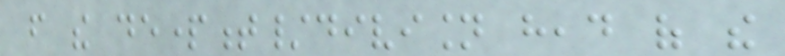from the department/division head of the
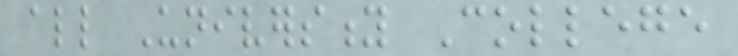all University College
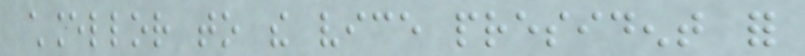chancellor to the vice president for
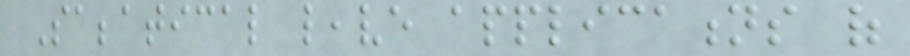Sabbatical leave applications of
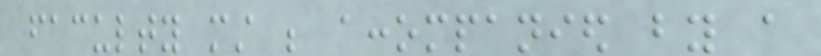faculty must be accompanied by a
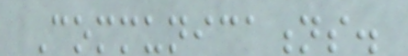Communications.
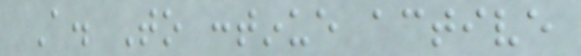A. To continue active
